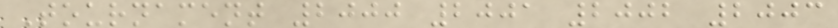Tournament 2000 2001 2002 2003
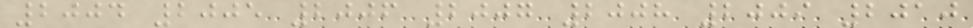2004 2005 2006 2007 2008 2009 2010
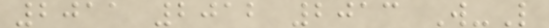2011 2012 2013 W-L
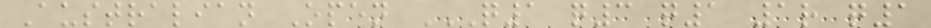Australian Open Q1 Q3 Q1 1R Q1
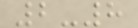2-8
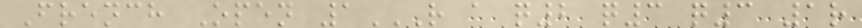French Open 1R A Q2 Q3 Q3 1R
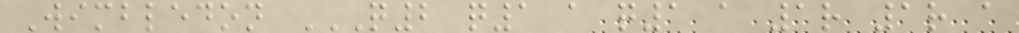Wimbledon Q2 Q1 A Q1 A 1R 1R A
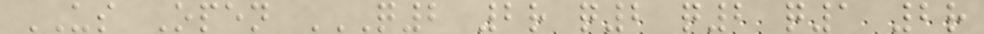US Open Q2 2R Q2 Q2 Q1 2R
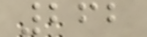262
